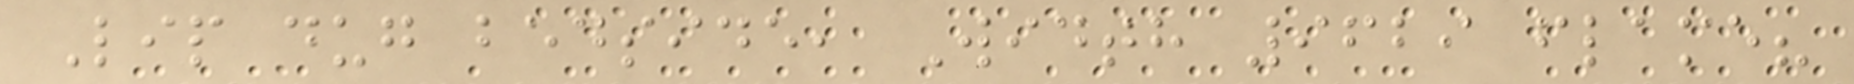Lip dug bedside, Width 9629 flame?
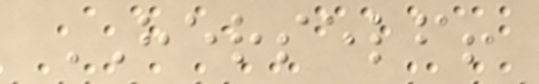HERSELF!
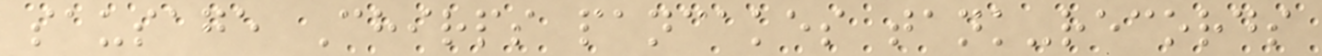sausage Chirps pancakes tank-records
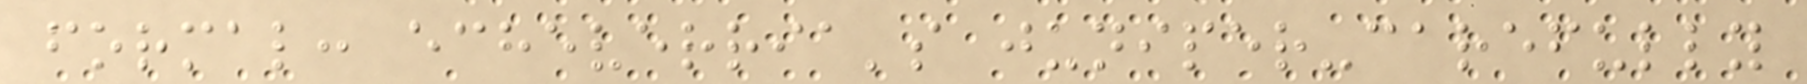formal: echeverria's juniper-carefully
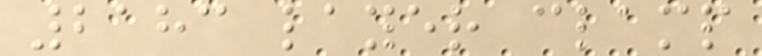2183 layer clamp
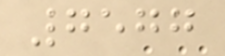7577
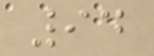94
